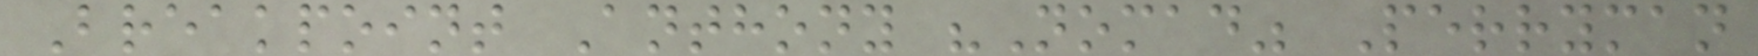Breakpoint Anthony "Nomad" Perryman
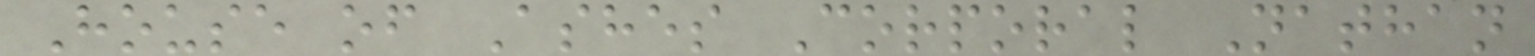House of Ashes Corporal Nathan
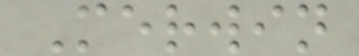Merwin
